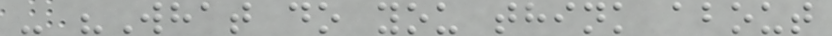- "What do you think about
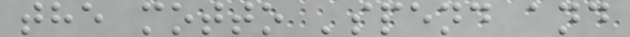the motto 'spend and
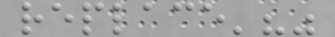replace'?"
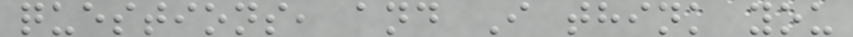questions, and I think you
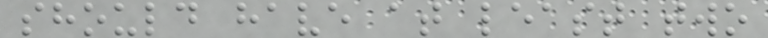should have at least two
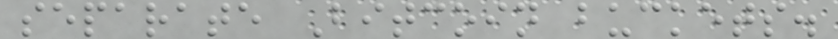separate Bitcoin buckets.
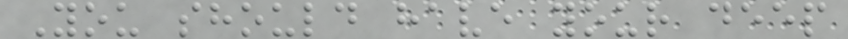You should have your deep
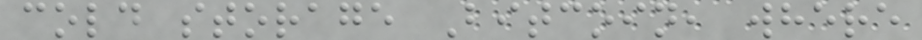cold storage Bitcoin, where
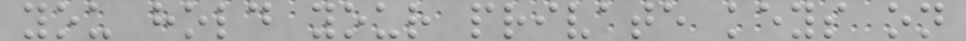you hold your private keys on
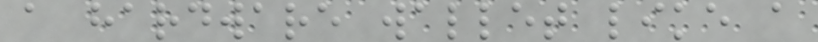a hardware wallet like a
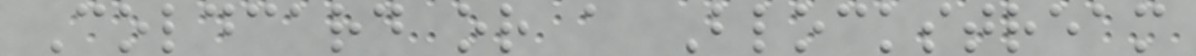Coldcard or a Blockstream
